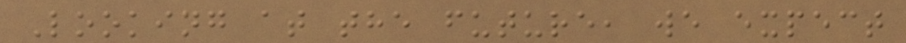Looking at the future, we expect
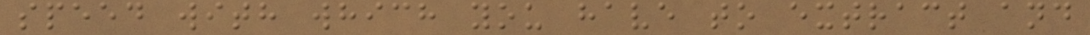speed with which you have to extract and
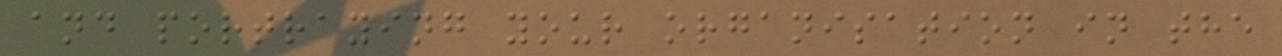and portraying your organisation in the
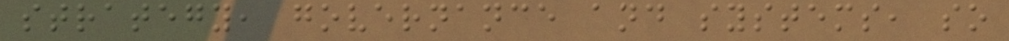strategy, governance and systems, so
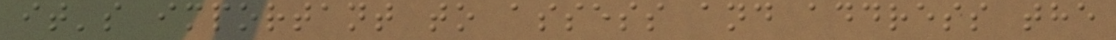it's important to assess and address the
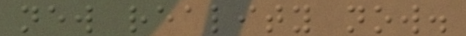new reality now.
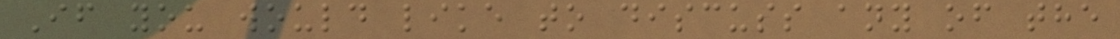If you would like to discuss any of the
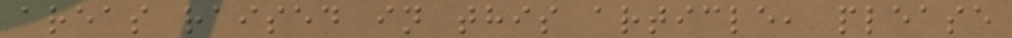areas raised in this article, please
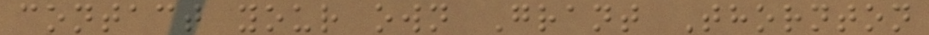contact your own Grant Thornton
